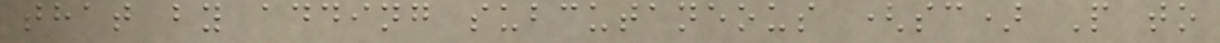that by adding subcutaneous (sc) P to
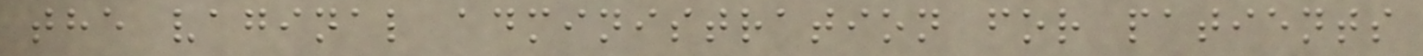the vaginal administration for patients
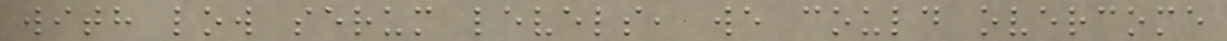with low serum levels, we could overcome
